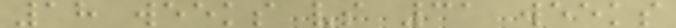18 weeks vs 31 weeks
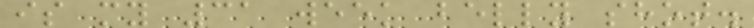is my 31 week belly shot.
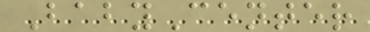BabyCenter
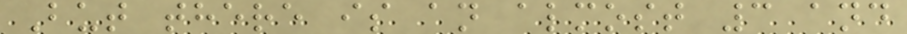But there is an almost 3 and
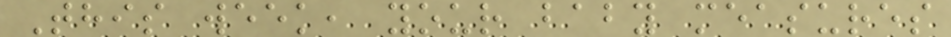This week, your baby measures
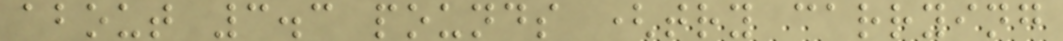about 3.3 pounds (try carrying
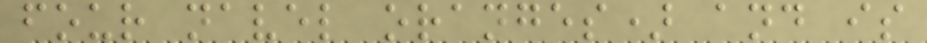four navel oranges) and is
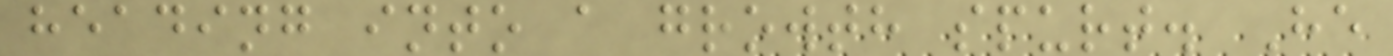heading into a growth spurt. He
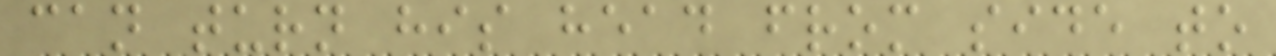can turn his head from side to
